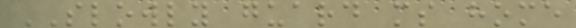SLOWLY guard ms home
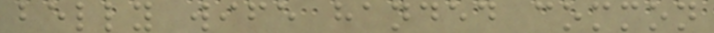belly wife handed common
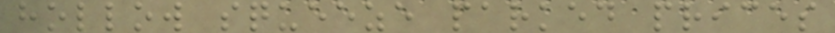hollow squeeze parked prices
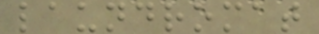laundromat
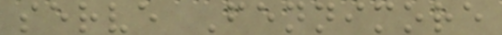serve Fennimore
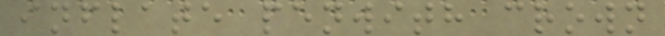inflate penwith crown
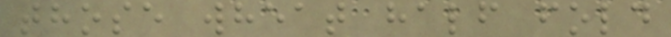those wheat half fold
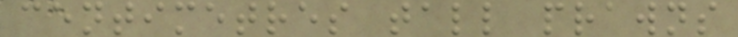centimetres tall prawns
